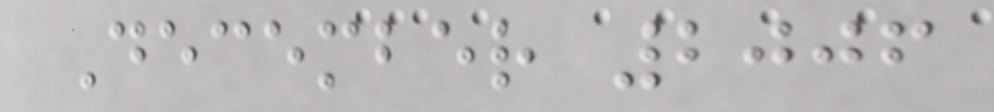December 2006
